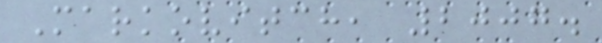Markovitch, 2007.
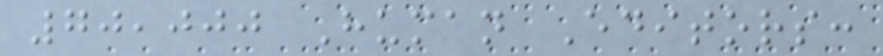70,000 Human Editors:
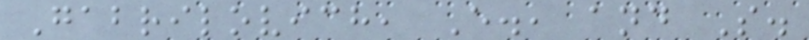Gabrilovich, E., and S.
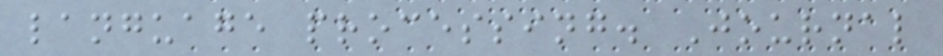language processing. Journal
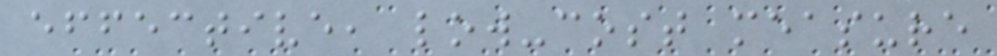effective, low-cost measure
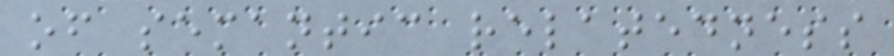of semantic relatedness
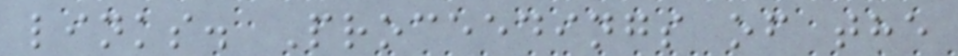links. Proceedings of the
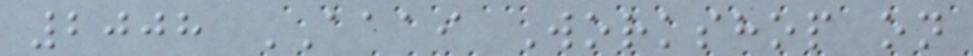2008 AAAI Workshop on
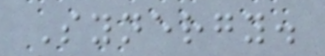Synergy.
